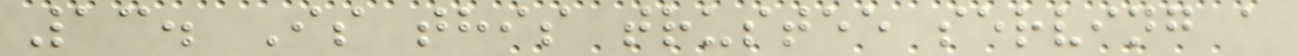13. Is this trustee serving a
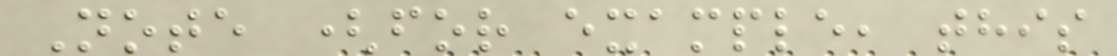Note (for example, this
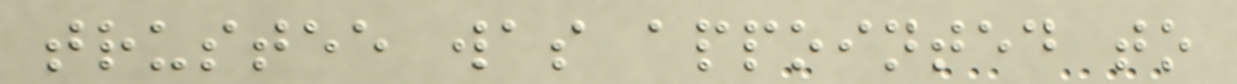trustee was appointed to
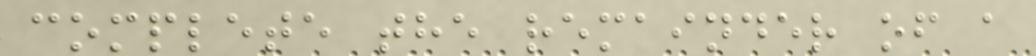complete the remainder of a
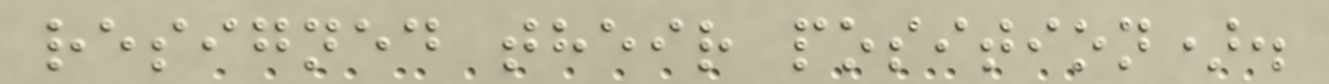resigned their position).
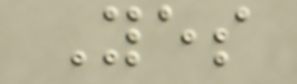Yes
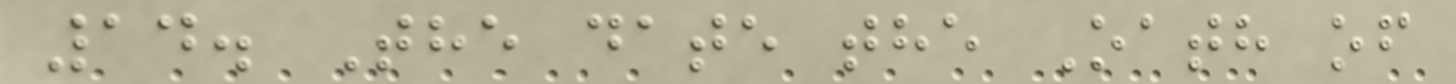14. The date the Oath of
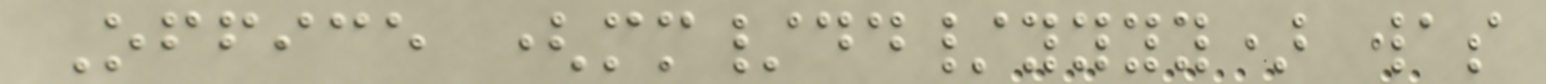Office (mm/dd/yyyy) was
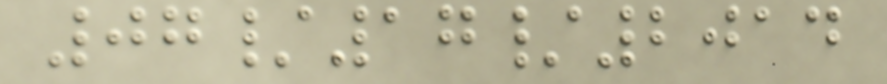07/17/2014
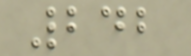242
